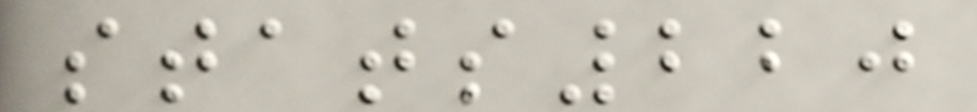stats220
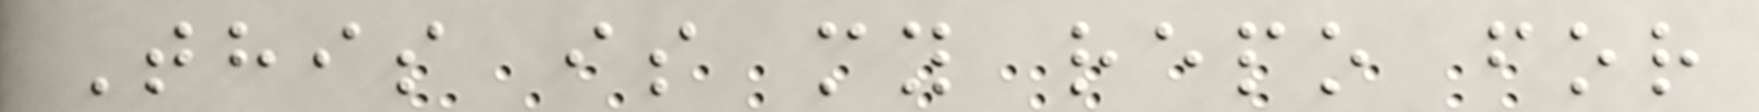This is my repo for
